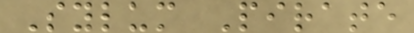Sylum Pirate
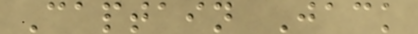Captain Jack
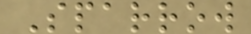Sparrow
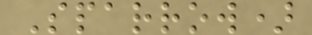Sparrow)
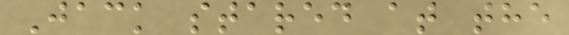Jack stared at the
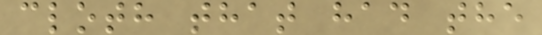cloth that had the
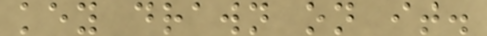key drawn on it.
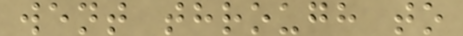went through to
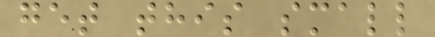get this small
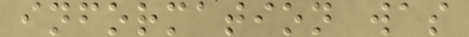information was
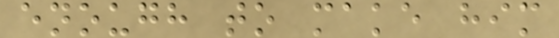enough to make him
